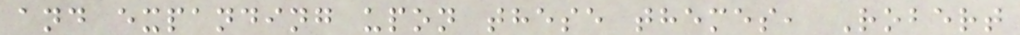and expanding upon these themes, Robert
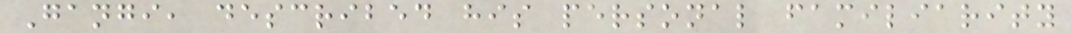Gangi, described his personal familiarity
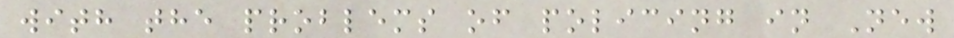with the problems of policing in New
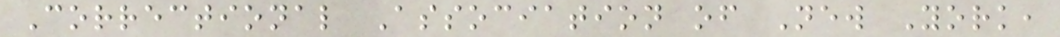Correctional Association of New York,
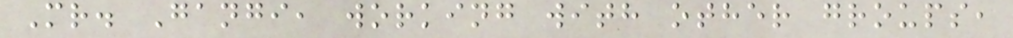Mr. Gangi, working with other groups,
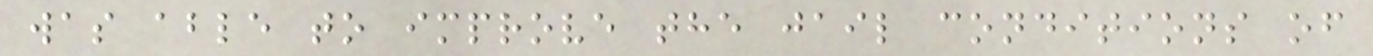was able to improve the jail conditions of
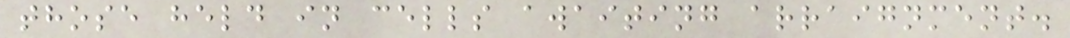those held in cells awaiting arraignment.
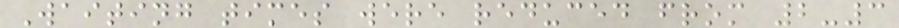Waiting times were reduced from 2-3
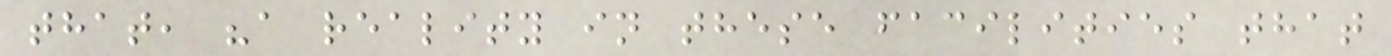that, "a reality in these facilities that
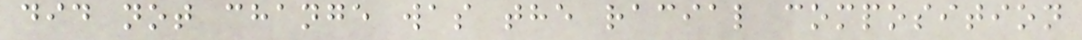did not change was the racial composition
